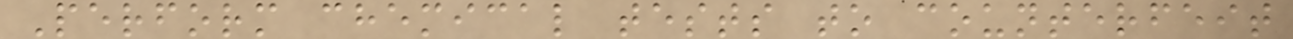Perform chemical tests to counterfeit
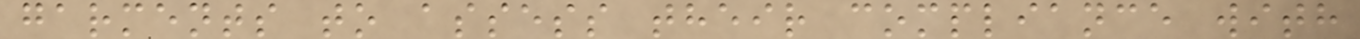garments to assess their compliance with
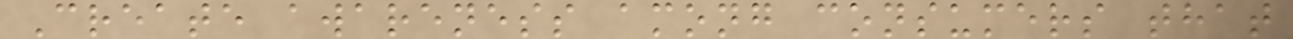Create awareness among consumers that
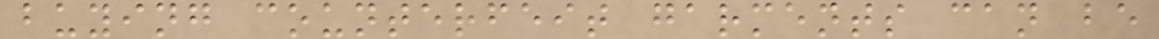buying counterfeit garments can be
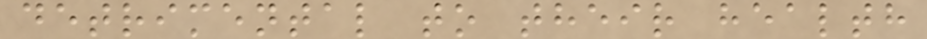detrimental to their health
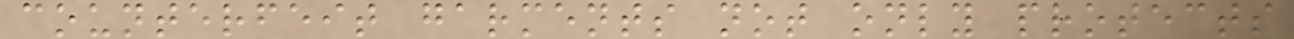counterfeit garments not only protects
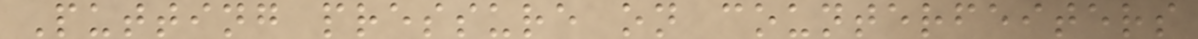Putting pressure on counterfeiters
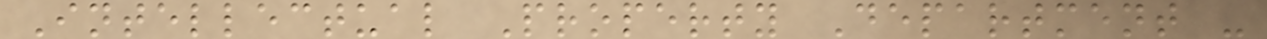Intellectual Property Department -
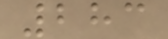283
